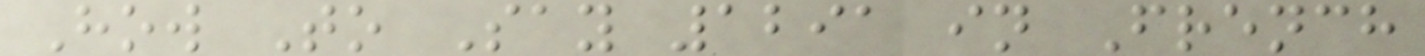How To Say 1291 in French
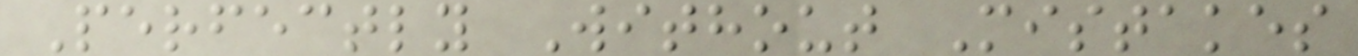Perfectly Without Mistakes
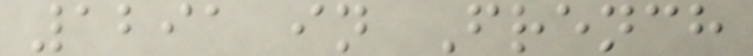1291 in French
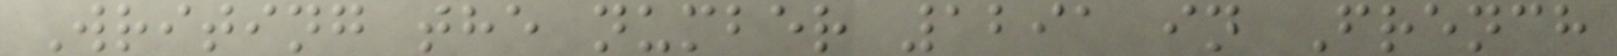Writing the number 1291 in French
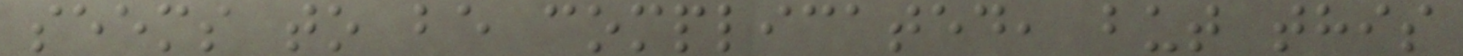seems to be complicated, but this
